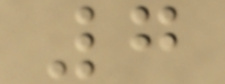7
